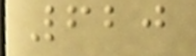620
